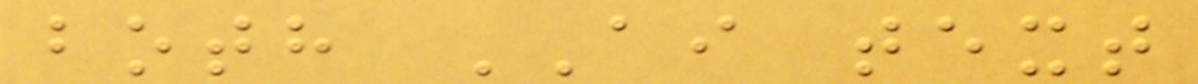both AI text
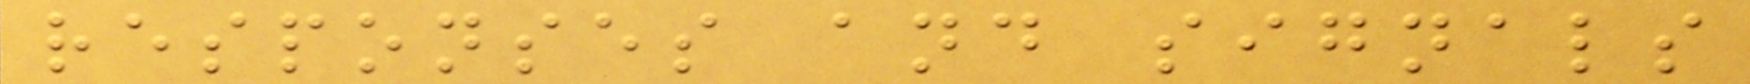responses and signals
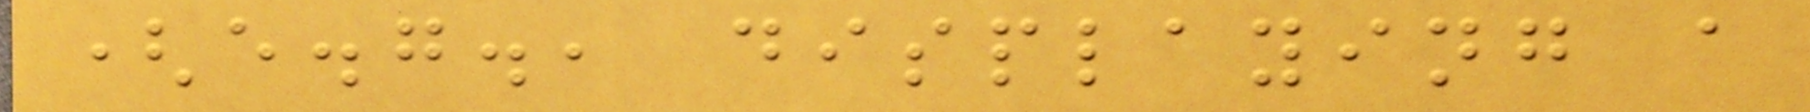(e.g., displaying a
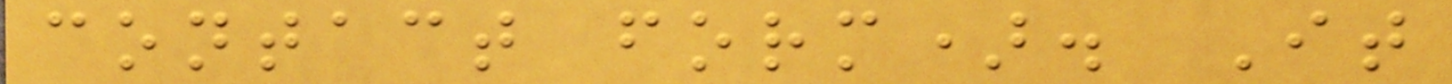contact form). It
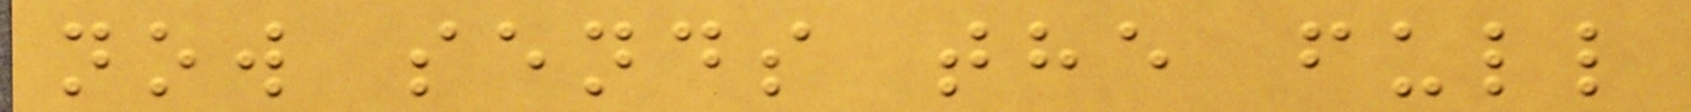now sends the full
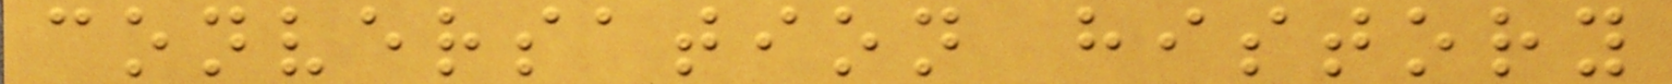conversation history
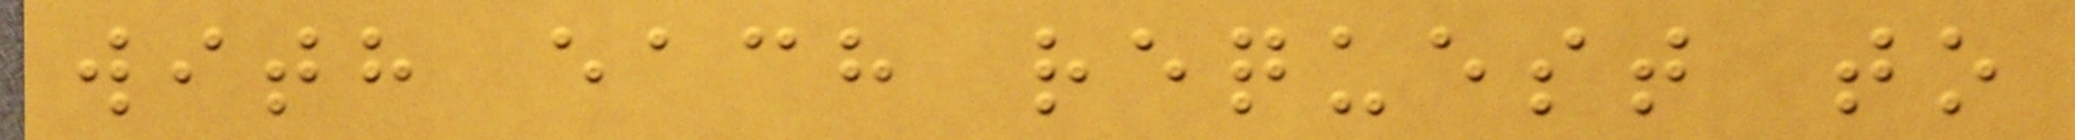with each request to
